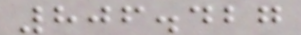806.427
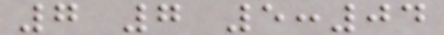7 7 5:04
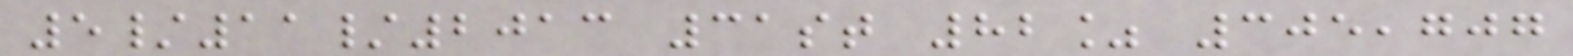5/11/2013 31st 82% 305,707
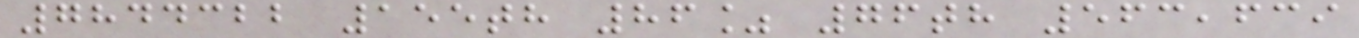7844322 155th 86% 76th 563,639
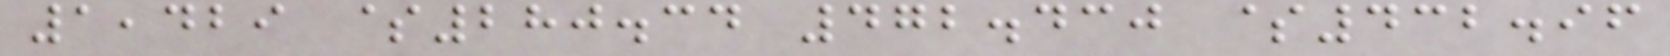1,429 $280.34 472.430 $432.96
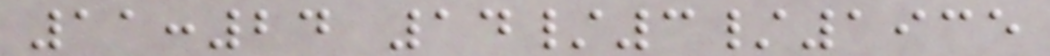11:24 14/3/1935
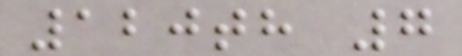120th 7
